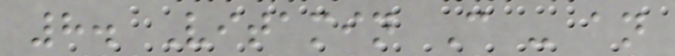8. Vitamin C - an
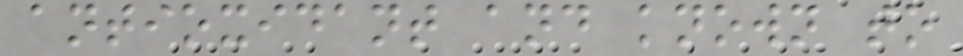antioxidant and known to
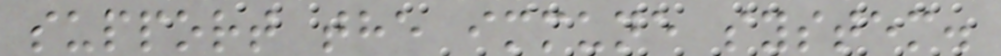support the immune system.
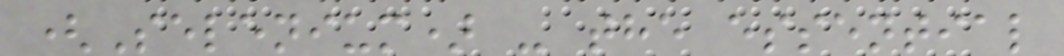(Selenium) - the essential
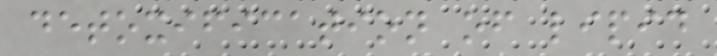detoxification of lipid
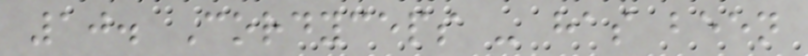10. Cordyceps - has been
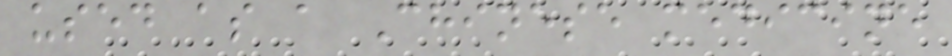used as a Chinese medicine
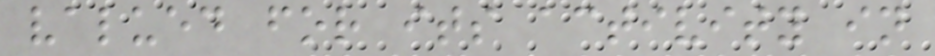valued for its activity in
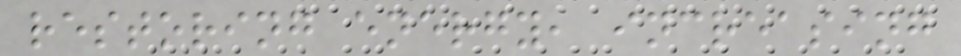restoring energy, increasing
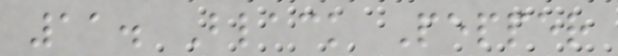11. Black Pepper
